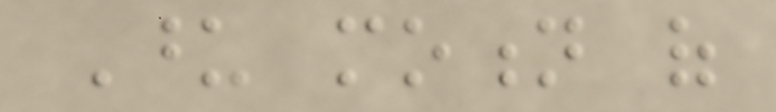Upon motion of
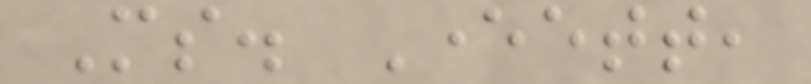Ms. Everett,
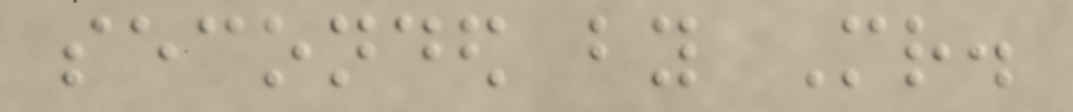seconded by Mr.
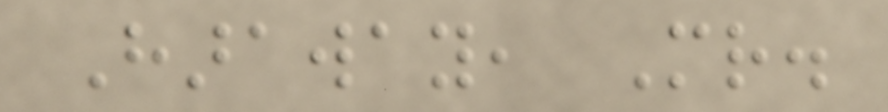Haraway, Mr.
